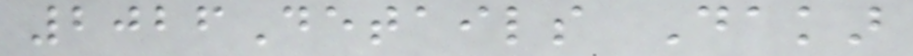2026Details Dakar
